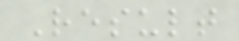Result
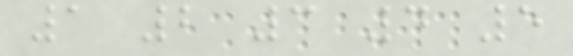1 2 3 4 5
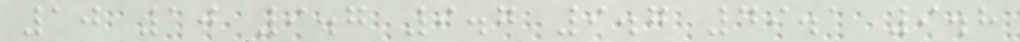10 10 9.7 9.7 9.7 49.1 9.8
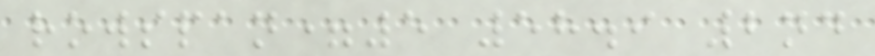rowspan=5 58.9 2nd
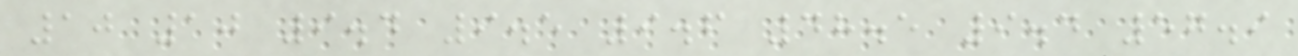10 10 9.4 9.5 9.6 48.5 9.4 57.9
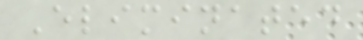Eliminated
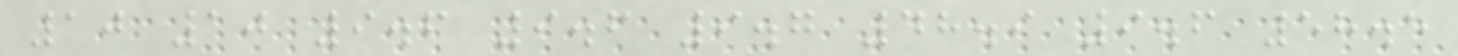10 10 9.6 9.6 9.7 48.9 9.6 58.5
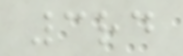3rd
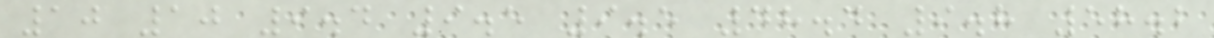10 10 9.4 9.5 9.5 48.4 9.8 58.2
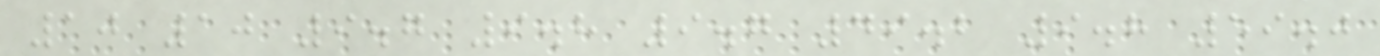10 10 9.7 9.8 9.7 49.2 9.8 59.0
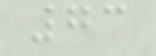73
